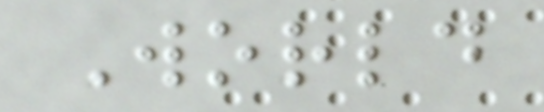World
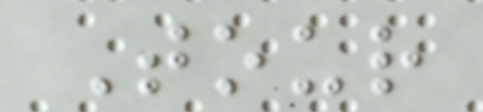Tour
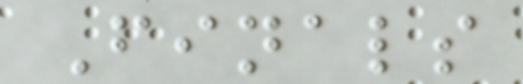Finals
